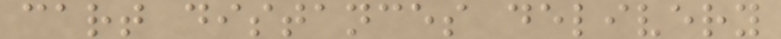cart distances delivery
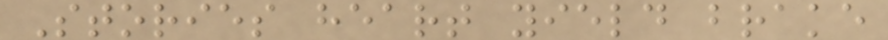Stories heart yield brake
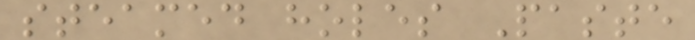steamed holes Paste
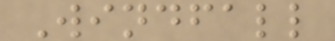Windfall
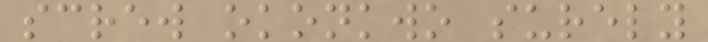screw okonkwo surely
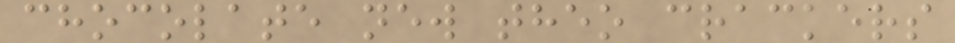chocolate new theo crackers
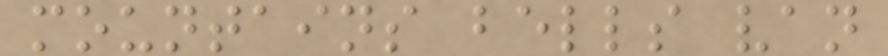mountains bells van
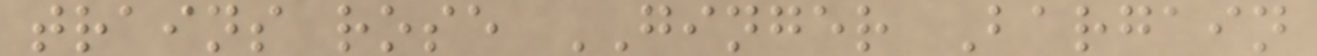trains rose GINGER Bargain
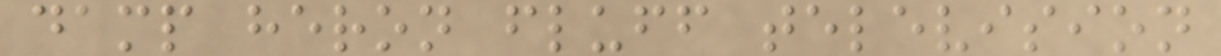damp heron fluff television
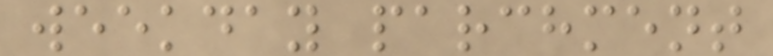weekday parchment
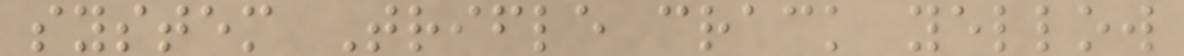system Trifle crack yellow
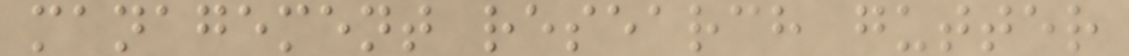management research gutter
